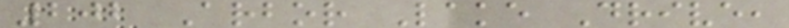202 Arbor Lake Drive,
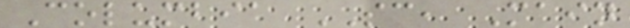Columbia SC, Main
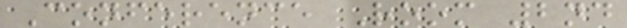Conference Room 2nd
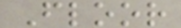Floor
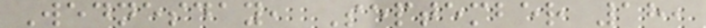Wednesday, September 18,
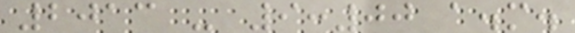2013 - 9:00 a.m.
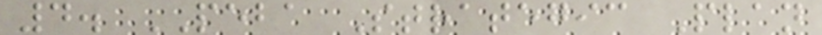4. PEBA Strategic Plan
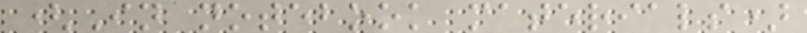(In notebook materials)
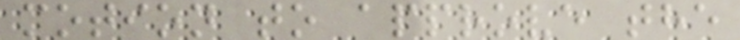motion to approve the
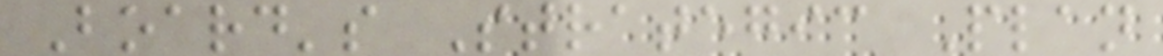Board's Strategic Plan
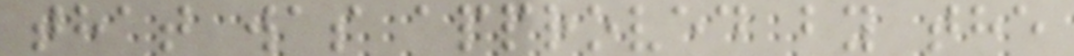that was approved by the
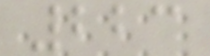223
